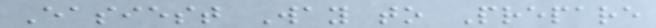Easiest Way to Prepare
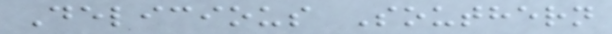Delicious Southern
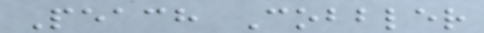Peach Cobbler
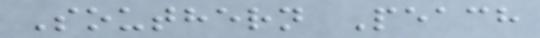Southern Peach
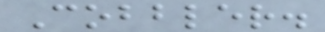Cobbler.
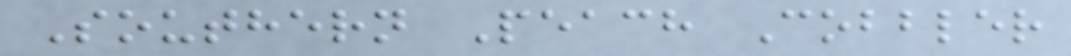Southern Peach Cobbler
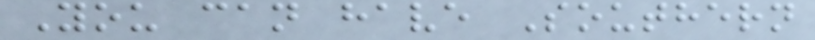You can have Southern
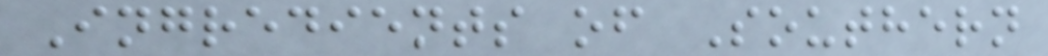Ingredients of Southern
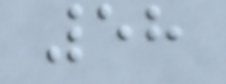58
